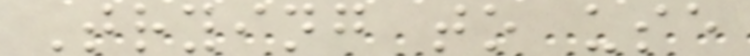Trying to use
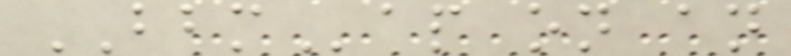BBMap on an
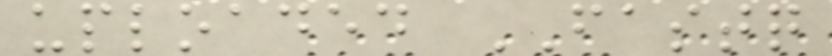uploaded FASTQ
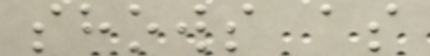shows as
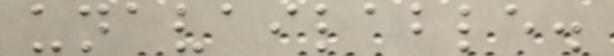unavailable.
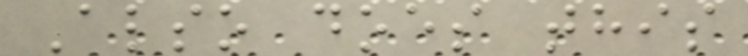Also does this
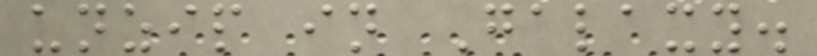unzip in Galaxy.
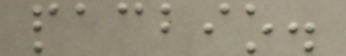pacbio.
